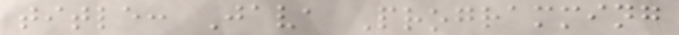title: Java Programming
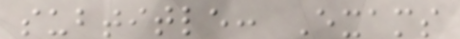subtitle: Exams
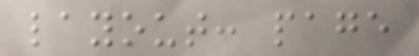layout: page
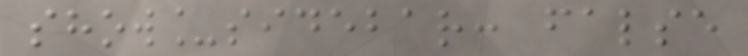show_sidebar: false
